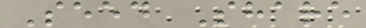Seed Share
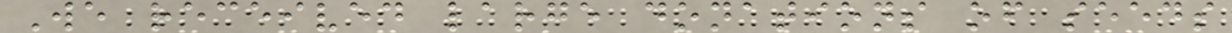We received large donations of seeds
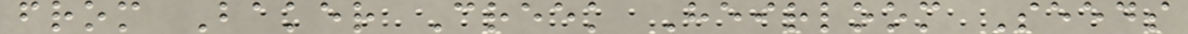from Baker Creek Heirloom Seeds
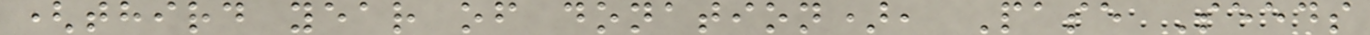(third year of donation), Pase Seeds
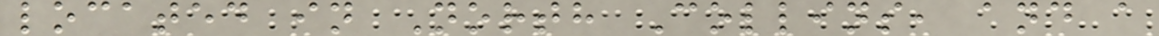located in North Collins, and a
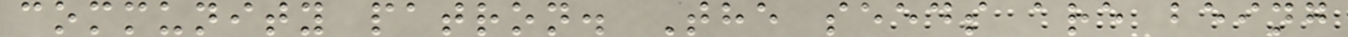community patron. The seeds are being
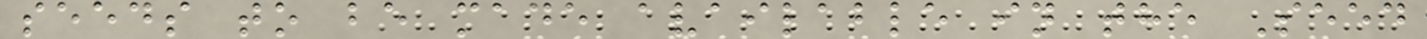seeds to be made available in the Seed
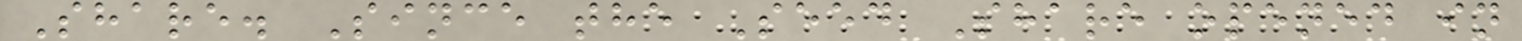Share. Since the Seed Share opened in
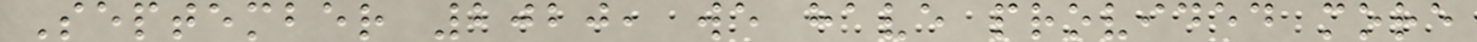September 2020, we have provided more
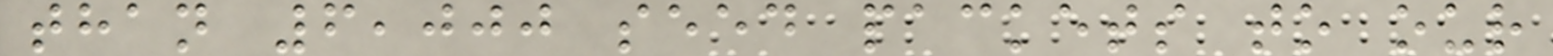than 6,000 seed packets to our
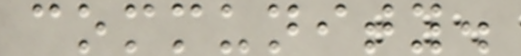community.
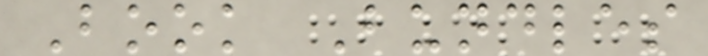Book Bundles
